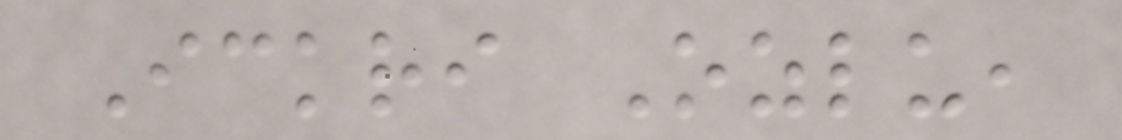Ickri Ozlu,
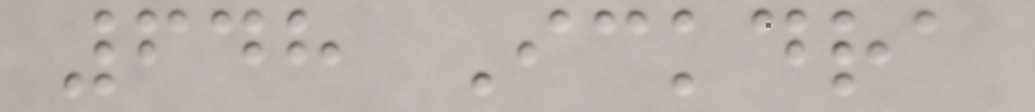648 Ickdra
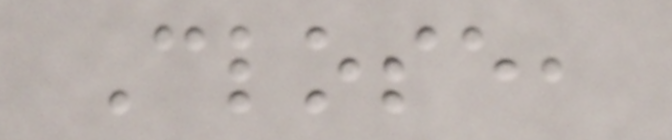Close,
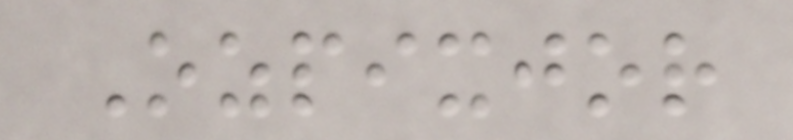Ozpixjor
